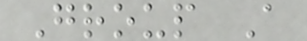Group A
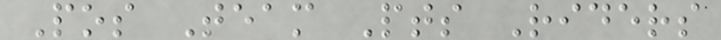Pos Team Pts Riders
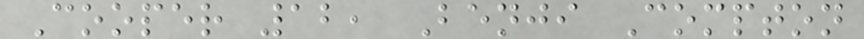Cooper 12, Benji Compton
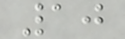10
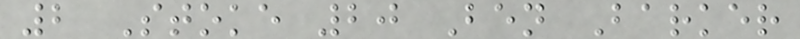2 Stoke 20 Ben Barker
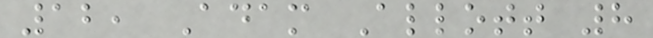12, Adam Allott 8
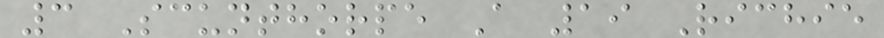3 Scunthorpe A 19 Richie
